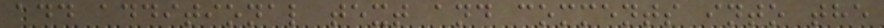add additional text and comments into the
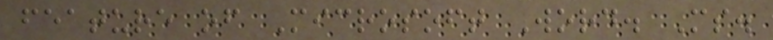feature of Microsoft Word. Ms.
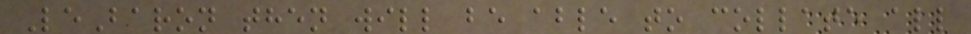LeBaron then will be able to collate all
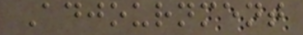Adjournment
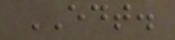EDT.
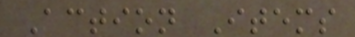Action Items
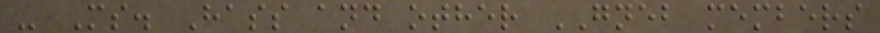- Ms. Hass and other GNEB members
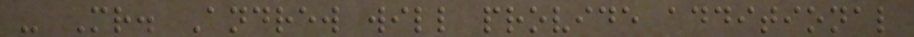- Mr. Andrew will provide additional
